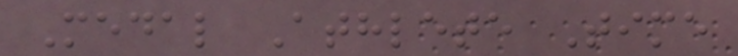Medal Athlete Time
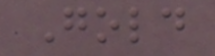Gold
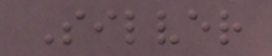Silver
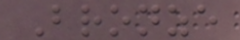Bronze
